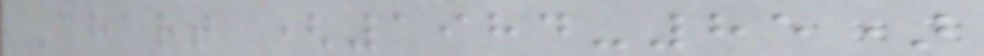Chart (1984-85)
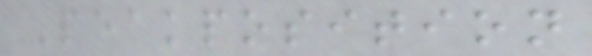Peakposition
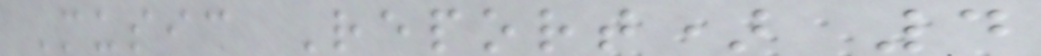Music Report) 4
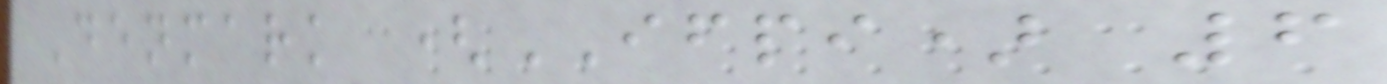Denmark (IFPI) 6
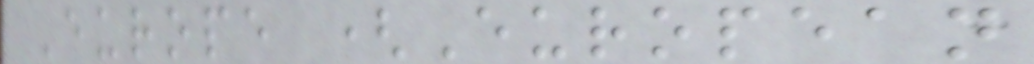Europe (European
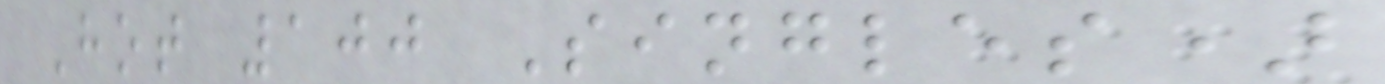Hot 100 Singles)
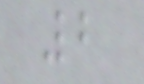2
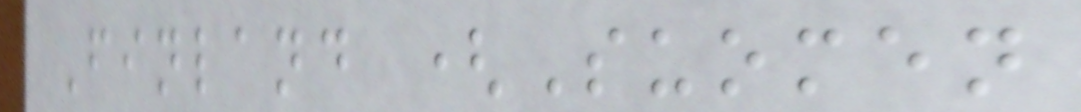Finland (Suomen
